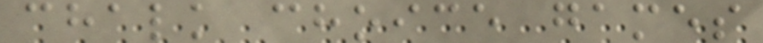chalk choice games
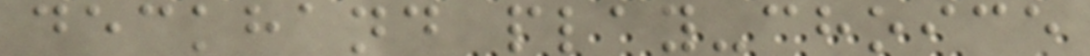deckhand play-choice
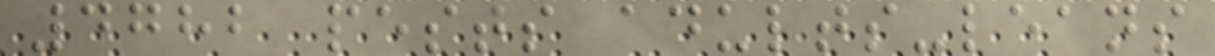4782 pests adults-leans
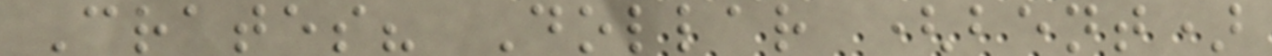Crates? Dollar (bent)
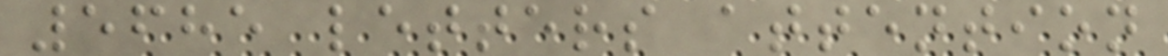5685 letters attention
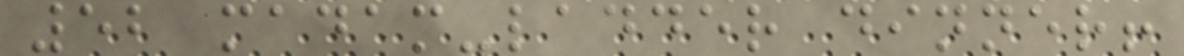52 madam-ladder dinner!
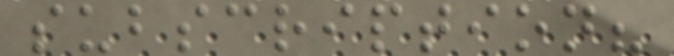subscription?
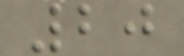20
